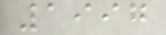1997
